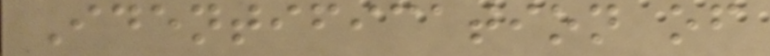Identification of
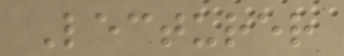Lecturer
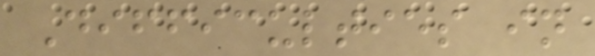Difficulties in
